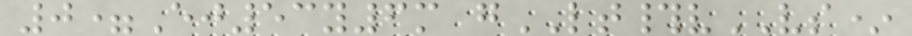0=Ej53y6m gLT#vVS*
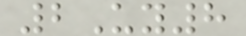2Uy8
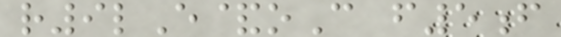r9lE&oC f5f
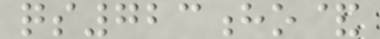qs723ho&
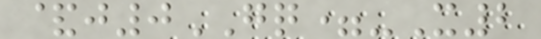&j0GQ=-X2
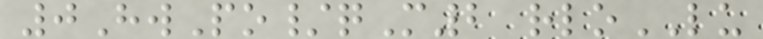0HwPo/qM2 rloLU
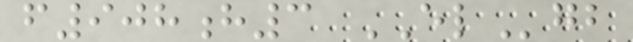f908h3 ELgb
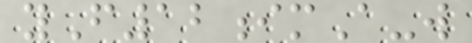yF12imA-w
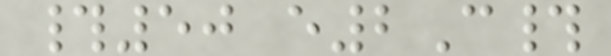#50 e2C#
